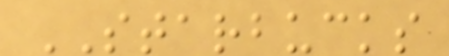STARBUCKS
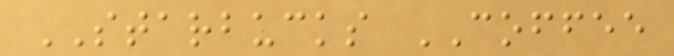STARBUCKS COFFEE
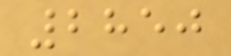2850
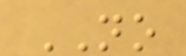NO
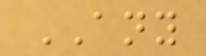ANY
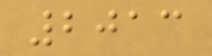2013
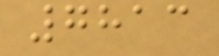7813
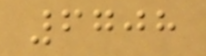6708
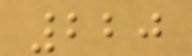220
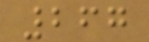267
